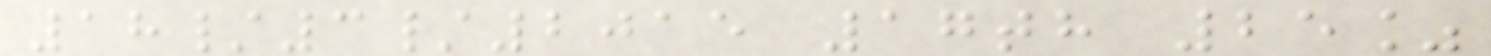18/3/2015 17th 25%
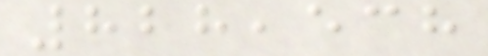828,538
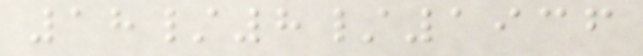18/8/1936
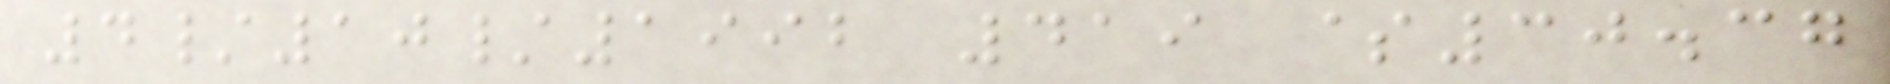4/10/1992 419 $30.37
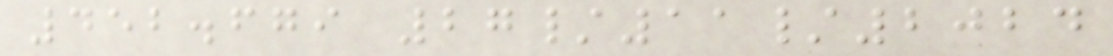452.679 27/11/2024
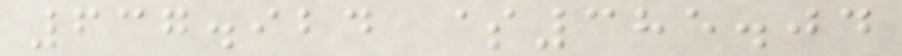637.924 $385.04
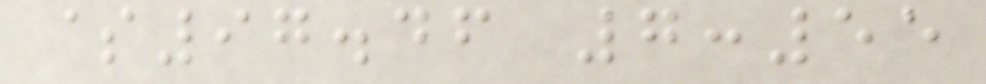$97.46 7:55
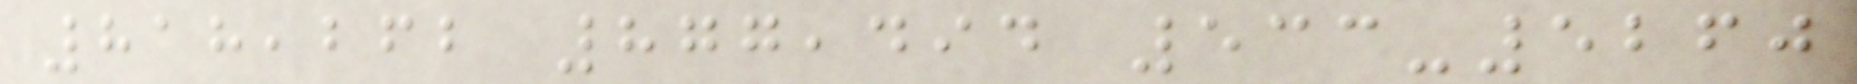818,262 877,494 533-5260
